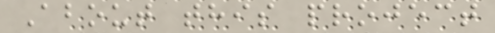About this project
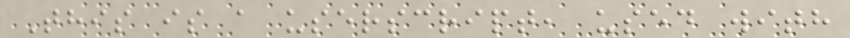This is a userscript, used with
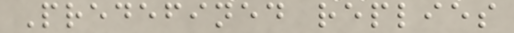Predefined replies
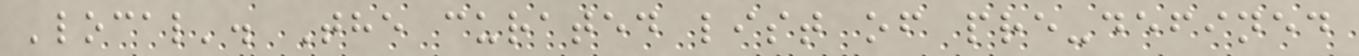'local'. The curated list of pre-defined
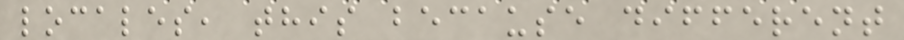locales, this because different
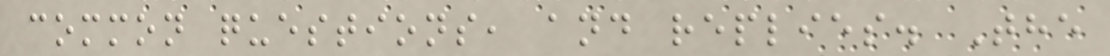common questions, and replies. The
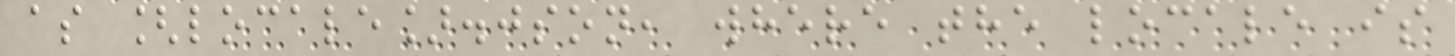as [locale].json, where the locale is
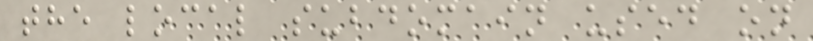the local subdomain used on
